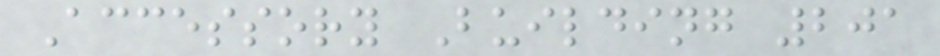Accessory Building 201
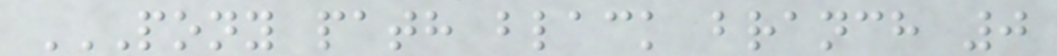PONY PATH BLACK BRANCH 0
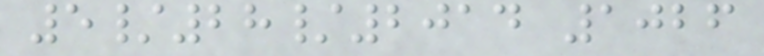5/28/2014 1026
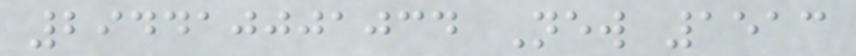294410001034 New 1513
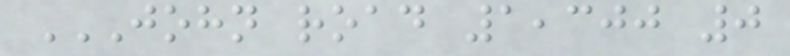JOHN ROAD 1,300 0
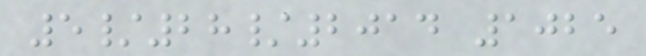5/28/2014 1025
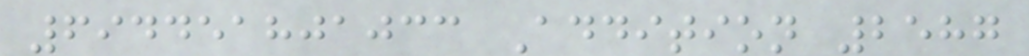694451801033 Addition 2587
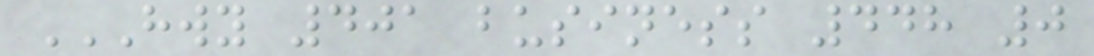HWY 401 BUSINESS 448 0
